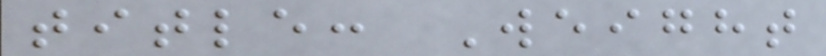title: Weight
